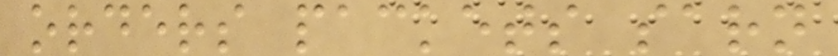orders packets sarn
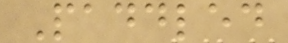Paddled
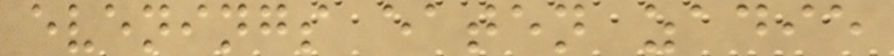evenings eaten zadie
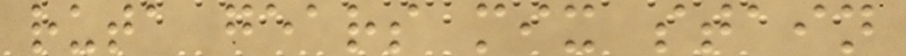ruta gears mix stain
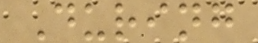During
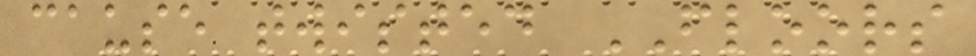cause twisted FLOORS
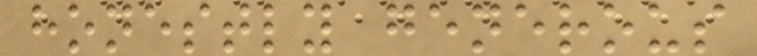honestly generous
